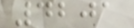4201
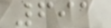691
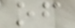of
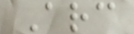Arc
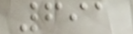691
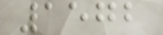1572
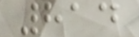814
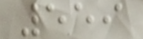559
